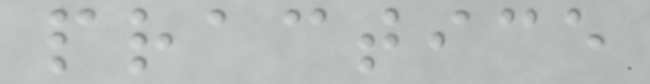practice
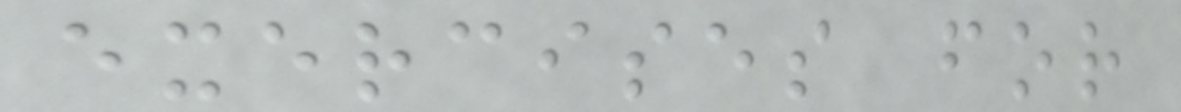exercises for
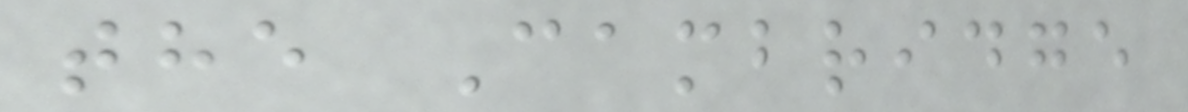the Cambridge
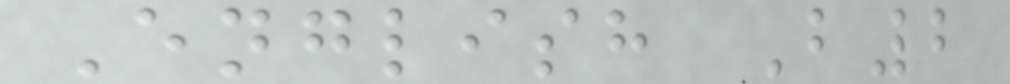English B2
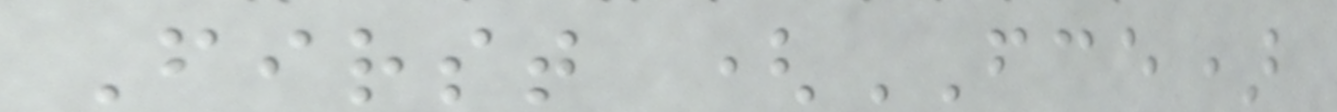First (FCE)
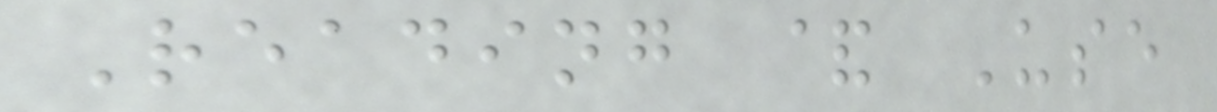Reading & Use
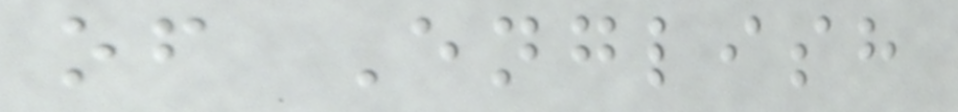of English
